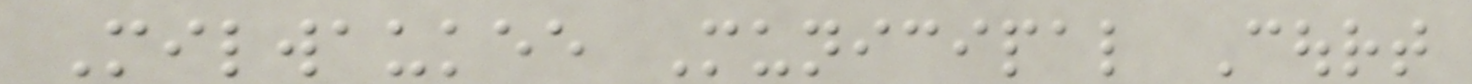Milwaukee Municipal Court
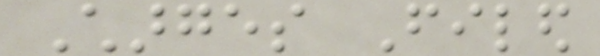Charges Filed
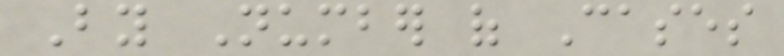By Number of Cases
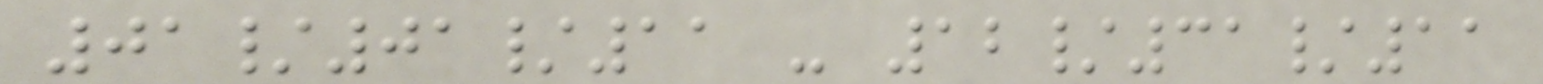01/01/11 - 12/31/11
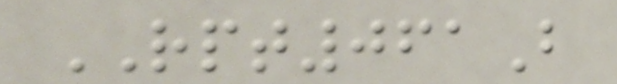RPT061B
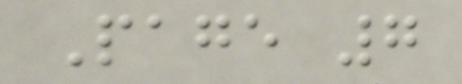Page 7
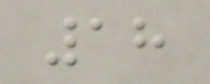18
